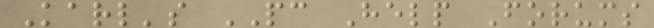Karl's PC Help Forums
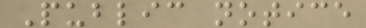Public notice
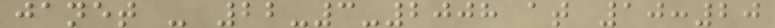janet - 22-3-2008 at 10:20
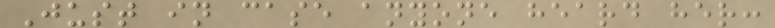Just in case anyone heard her:
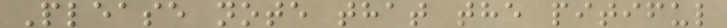Please note that the pitiful
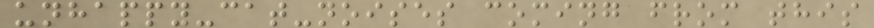unhappy-cat-noises coming from this
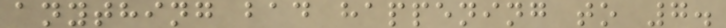anything bad happening to 7.
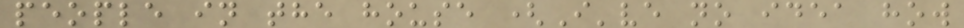people in the house (I've no idea how
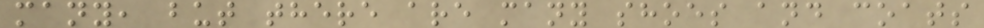many, but there are many shoes and coats
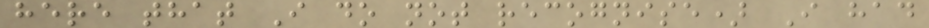here that I do not recognise) I had
